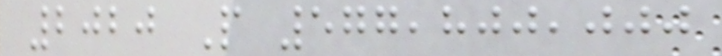2020 P 577,800,000
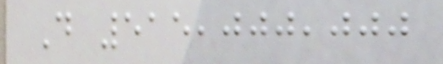D 515,000,000
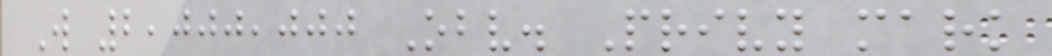W 2,000,000 Obv. Privy mark
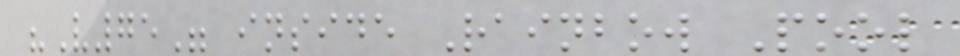"V75" inside Rainbow Pool
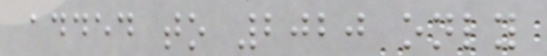added to 2020 only
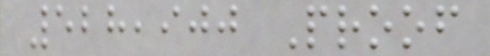528,900 Proof
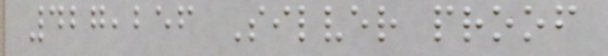427,256 Silver proof
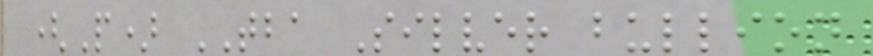(P) TBA Silver bullion
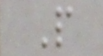P
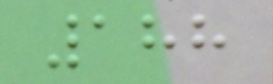188
